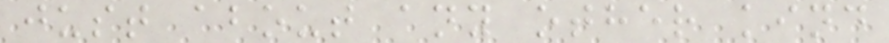just about any other kind
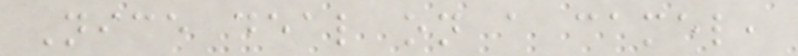Nice deal on a camel,
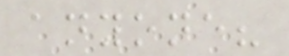anyone?
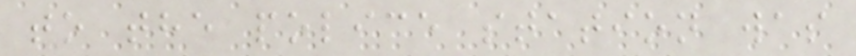to the police station was
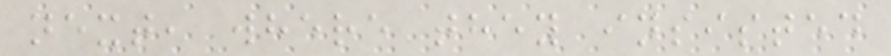next, where they insisted
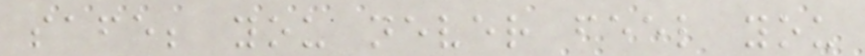safe; you never feel you
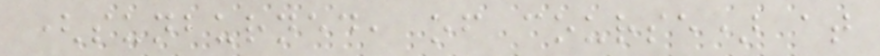(sunburned, of course) at
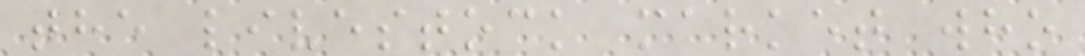the livestock market who
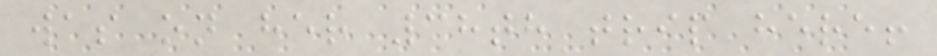was on her 38th trip here!
